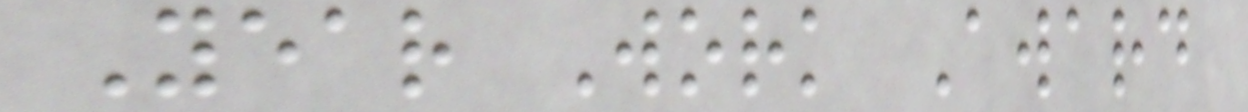Year Work Award
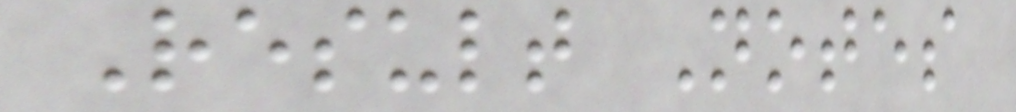Result Notes
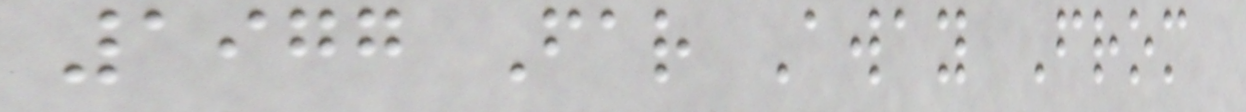1977 Far Away From
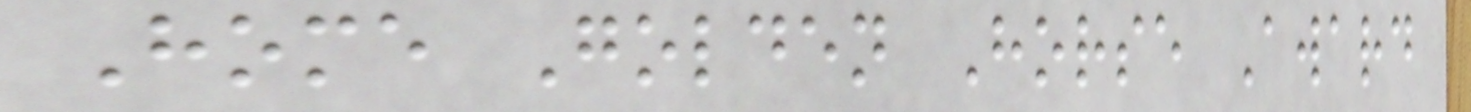Home Golden Horse Award
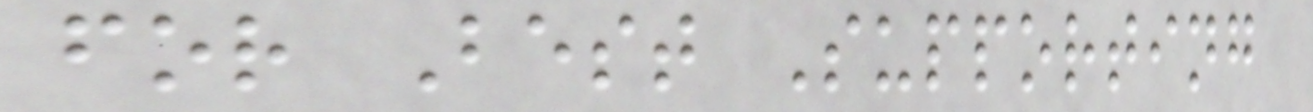for Best Supporting
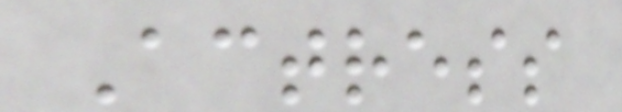Actress
